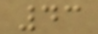43
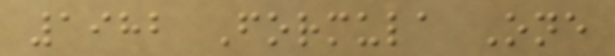1982 Formula One
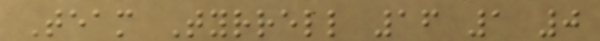Team Tyrrell 16 1 0
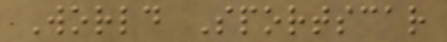World Sportscar
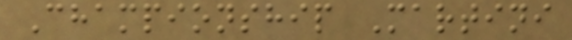Championship Martini
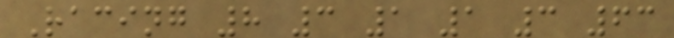Racing 8 3 1 1 3 63
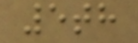5th
